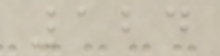124
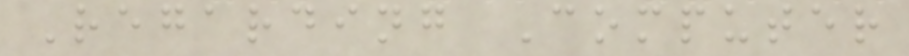Regarding Computer
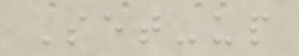Set-up
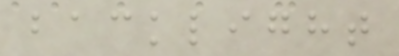backlight
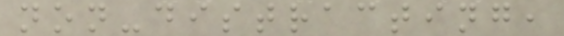non-distracting,
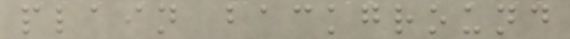plain background
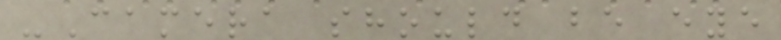-Camera should be eye
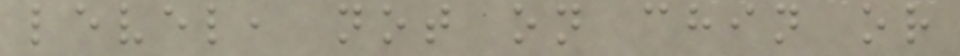level, not on chin or
